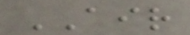AIR
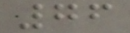76
